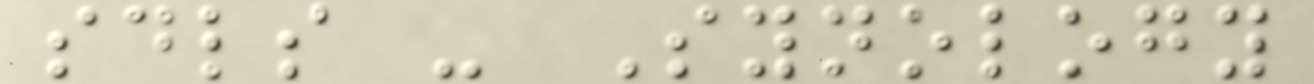sdls - Synology
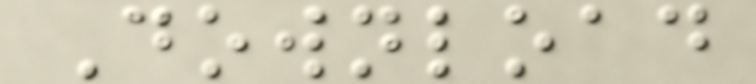Download
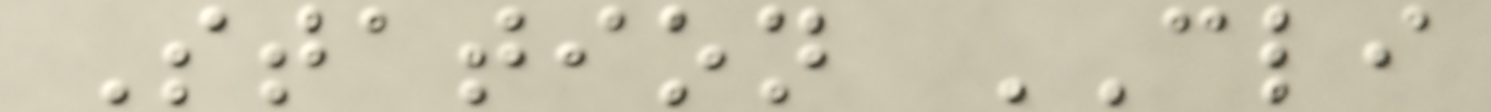Station CLI
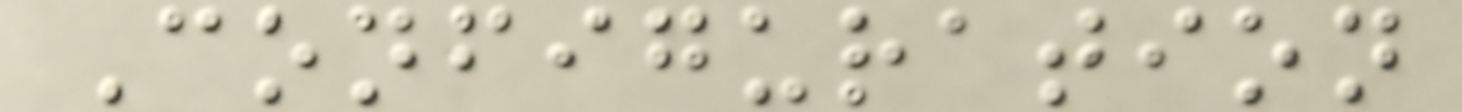Configuration
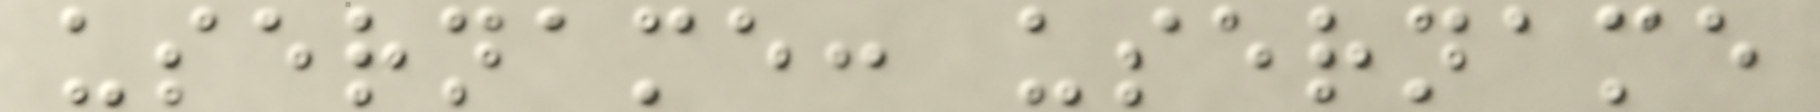username: username
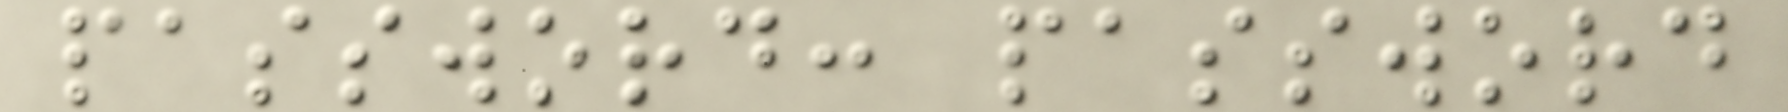password: password
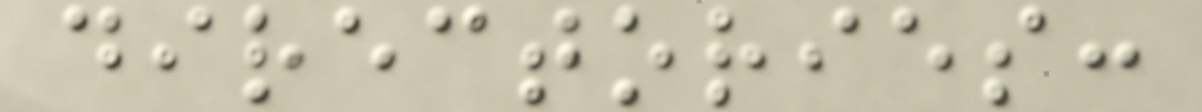directories:
